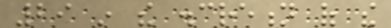29 in the discretion of the
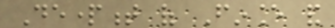Department of Finance and
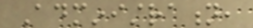Administration,
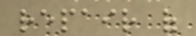repair of
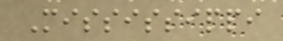Mississippi
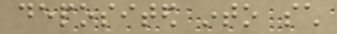deposited into such
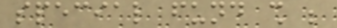special fund shall be
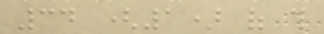34 (1) of this
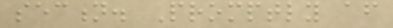section. Promptly after
